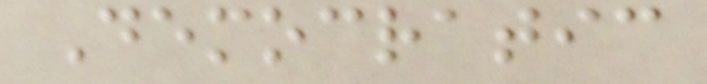Democratic
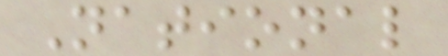National
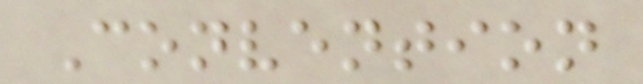Convention
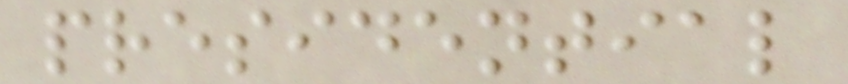presidential
